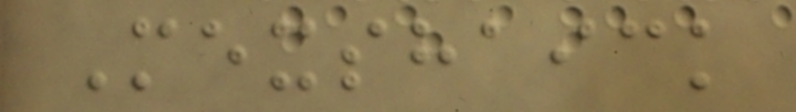Mexshaick
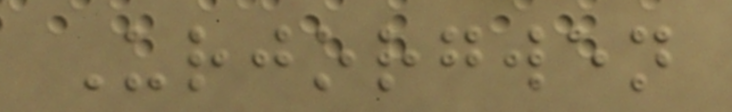Urjorgwen
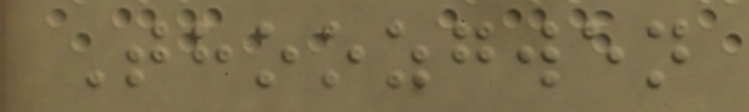Thoozgwen
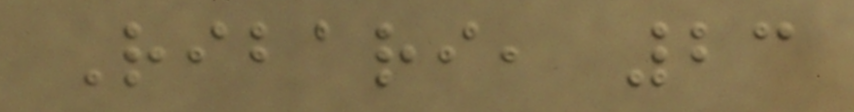Ribari, 23
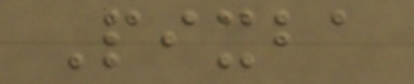Pixba
